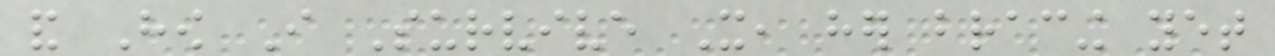and How I Survive It, her bracing yet
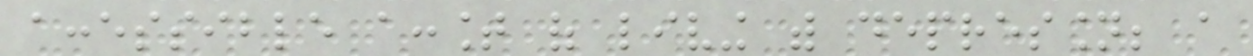accessible account of living with depression; a
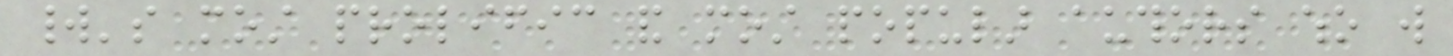world's most prolific and most popular authors who will
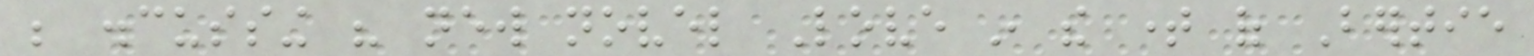be discussing his new novel Love in the time of Bertie
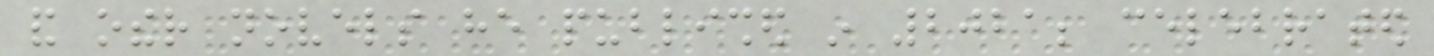and other novels he published in 2021; celebrated
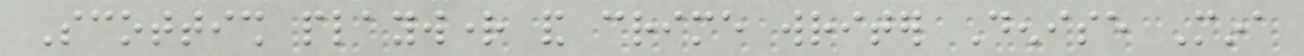Scottish playwright and crime writer Denise Mina
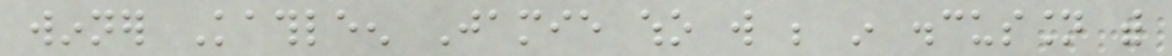winner Kathleen Jamie who will be in discussion with
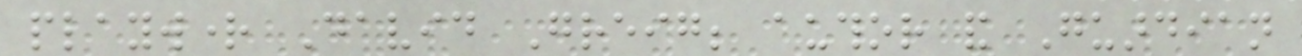playwright David Greig; author and Guardian
